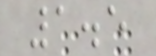1.5
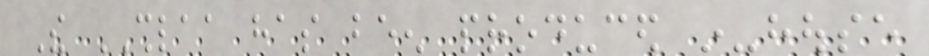The SHLAA has been produced in-house
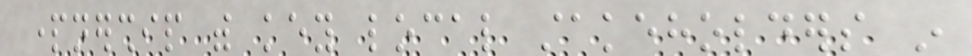partnership with key local stakeholders in
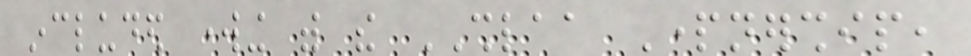included working with the SHLAA Partnership,
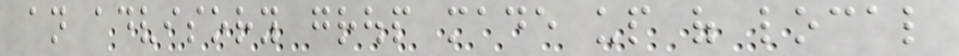an advisory group made up of local
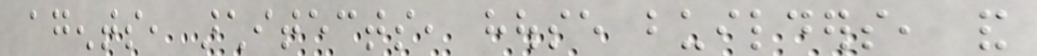agents, architects, house builders, and
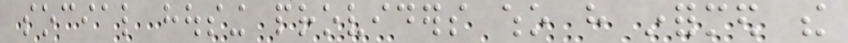social housing providers who have informed the
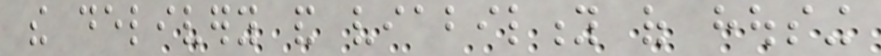the delivery and viability of housing
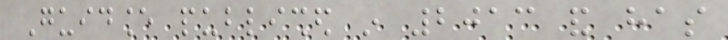Guidance published in 2013 and has
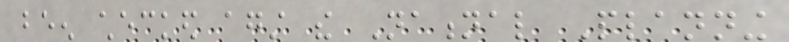been checked against the National Planning
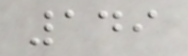149
